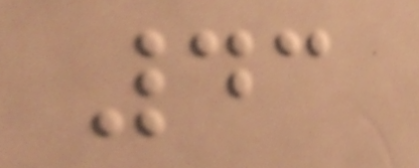43
